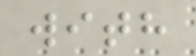with
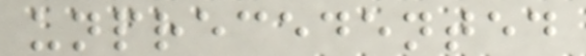unprecedented
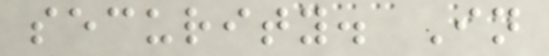security. In
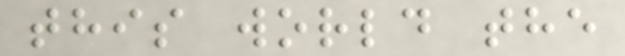this world the
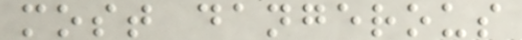most dangerous
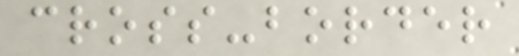cross-border
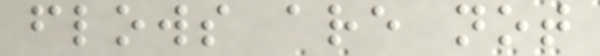flows are not
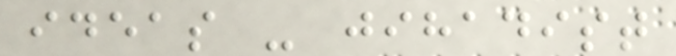ideas - jihadist
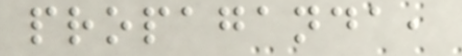propaganda,
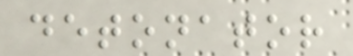detonator
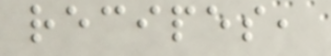recipes,
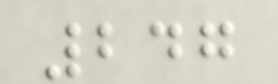247
